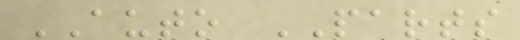AUTO PARTS
